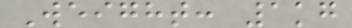Weight: 1kg
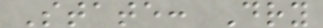State: Dry
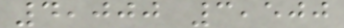4,000 3,500
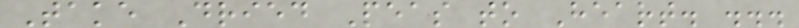Take Dried Peas to Heart. ...
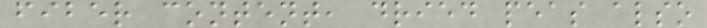fiber content, dried peas also
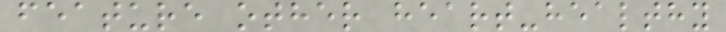feature other heart-healthy
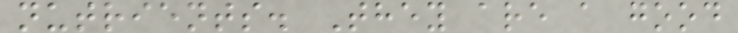nutrients. They are a good
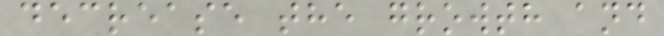decrease the growth and
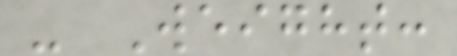- Weight:
